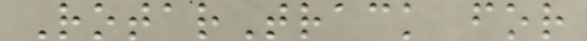RotarTrack for
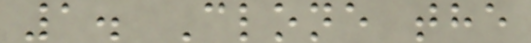1. Clone the
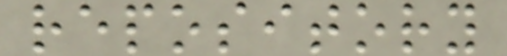repository
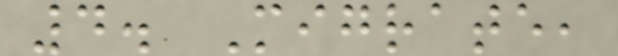4. Migrate,
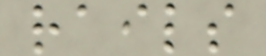rails
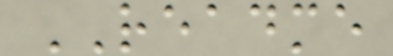README
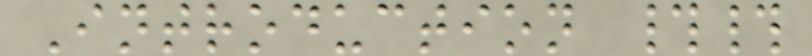Introduction ##
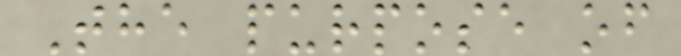The purpose of
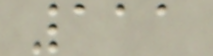111
